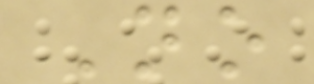No
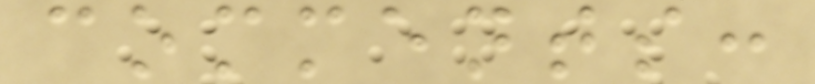comments:
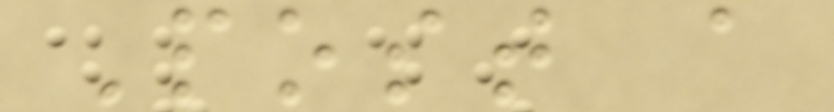Post a
